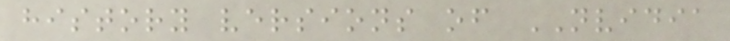history versions of NVIDIA
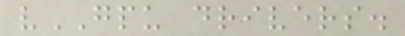vGPU drivers.
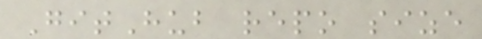GitHub repo size
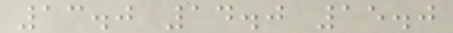13.0 14.0 15.0
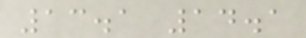13.1 14.1
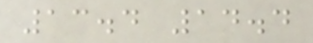13.4 14.4
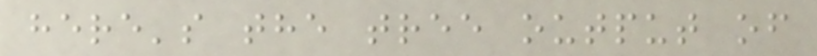here's the tree output of
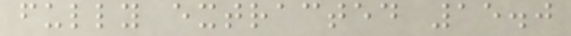fully extracted 15.0
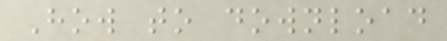How to download
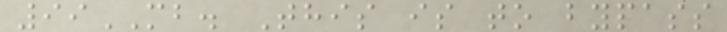99MB. This is to bypass
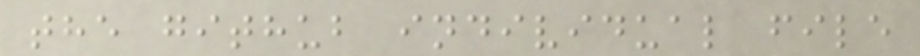the github individual file
